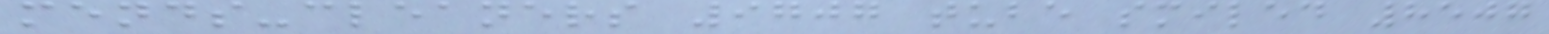mends-cleaners 9707 tube smiled 8507
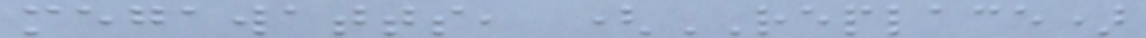megawatts, (REPLACE)
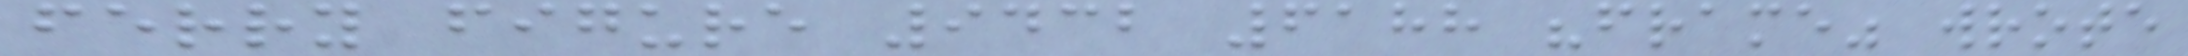ferry figure 9432 6188 "frame" wrote
